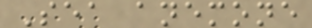Sea anemone
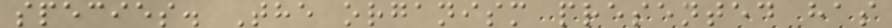species. The organism presented has
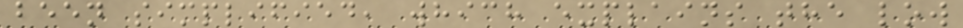been simplified, which explains the low
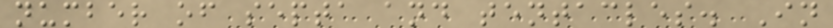number of septa and tentacles. In
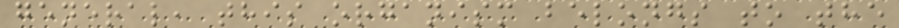general, this organism belongs to the
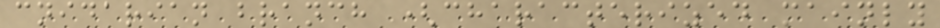cnidarian branch (characterized mainly
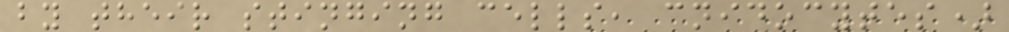by their stinging cells, cnidocytes)
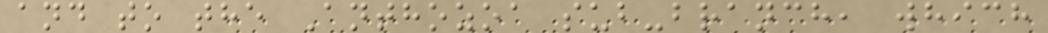and to the Anthozoa sub-branch, which
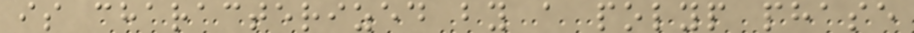is characterized by a polyp phase
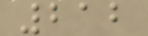212
